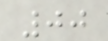00
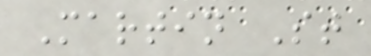Martin St
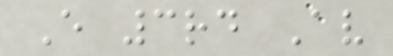E 3rd Av
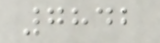7842
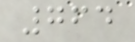764
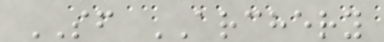SF ARCHERY
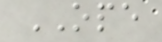OPE
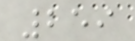259
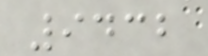9432
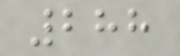288
